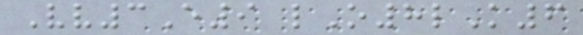Vv3E9 lO8lK6
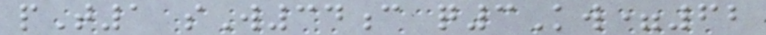pT1 sW34c q3Kw=62
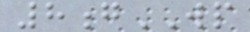8gWP
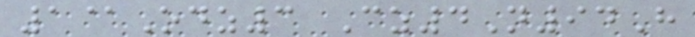1@Odz3 Cz4N94H
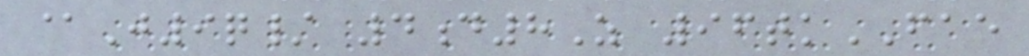@J9q/ 4d8Z 96tkFAE
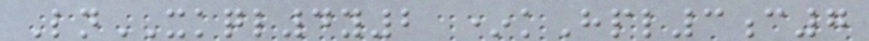LnXKQL4y2 *kHpl3c7
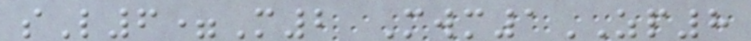sL6=M2 Mwm1ZP8
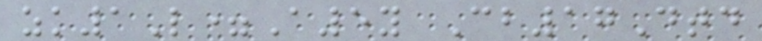zk1L=A5y Cb17Dtd
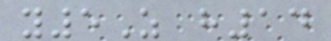y5Z h14
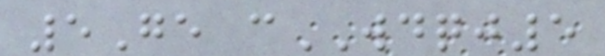5Ge cWDQJ5
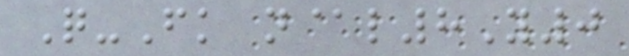Q-Fk n@l8Y0
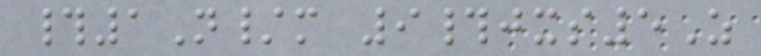#1N/m 9#jxs5Z
